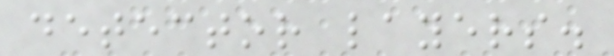detector layers.
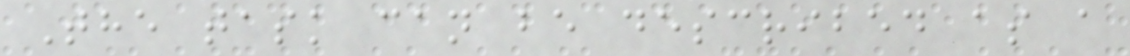The task can be described as a
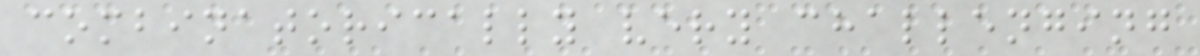combinatorically very challenging
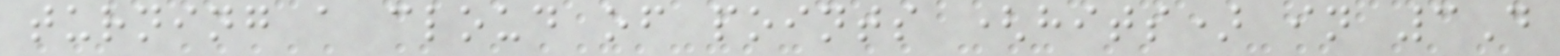turning a cloud of points (hits) in 3D
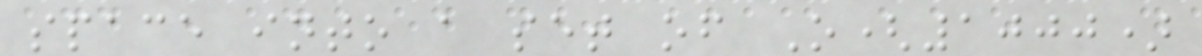space into a set of O(1000)
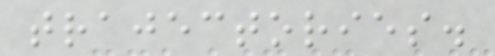trajectories.
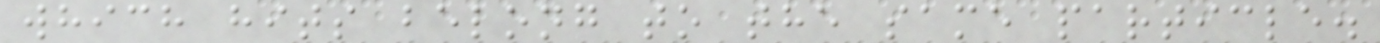which hits belong to the same particle.
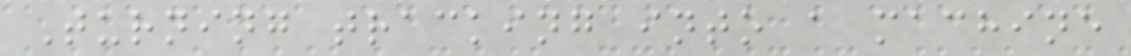Turning tracking into a machine
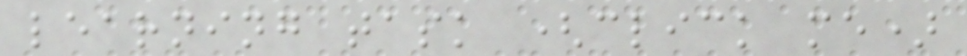learning task (click me)
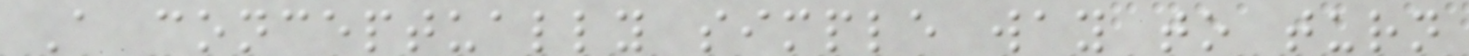A conceptually simple way to turn
